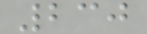230
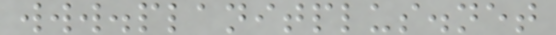www.planitplus.net
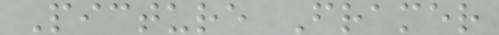Picture Framer
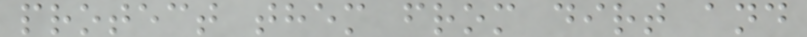protect them from dirt and
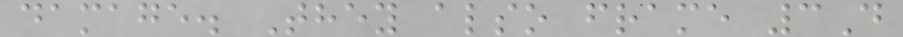damage. They also frame 3D
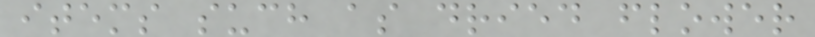items such as dried flower
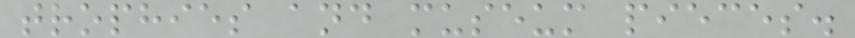trophies and museum pieces.
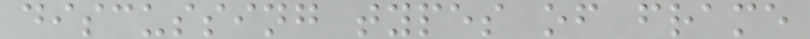discussing types of frame
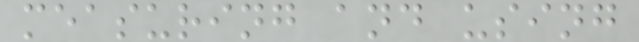measuring and using
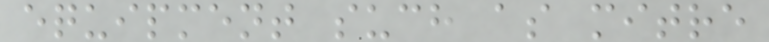equipment such as mitre
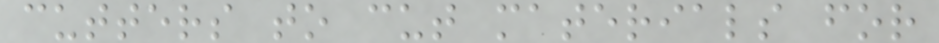cutters to cut materials for
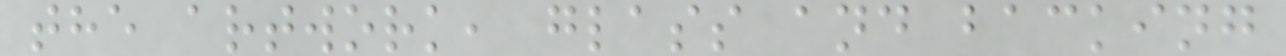the artwork, glass and backing
